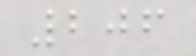206
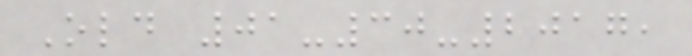Old 01-30-2017,
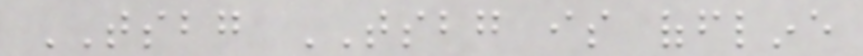TSBG TSBG is offline
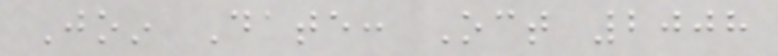Join Date: Oct 2008
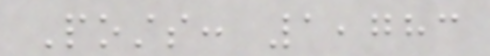Posts: 1,783
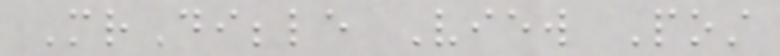MrDibble View Post
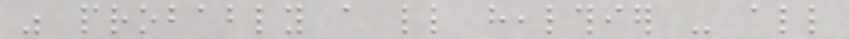was probably a little healthier - all
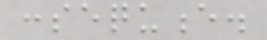consequence.
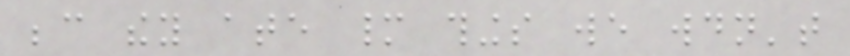because they ate many things we wouldn't
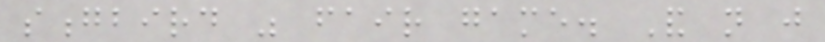songbird was fair game. And not just
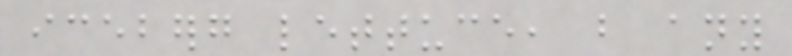iceberg lettuce, but any
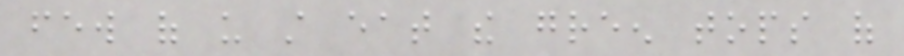few of us still eat the green tops of
